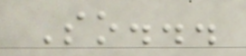So...
